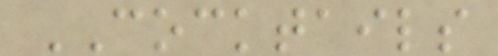COCKTAILS
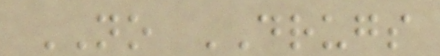NO DRUGS
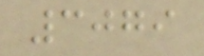3079
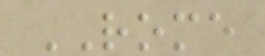ROME
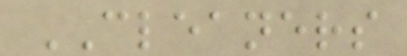CLEANERS
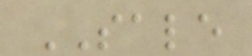SALE
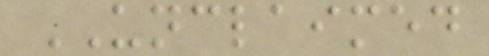UNCLAIMED
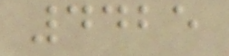4425
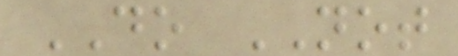DO NOT
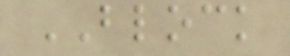BLOCK
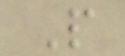P
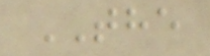THE
